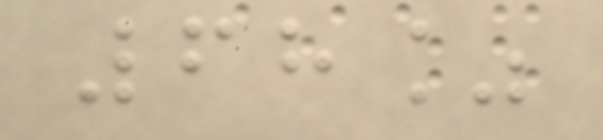68%
